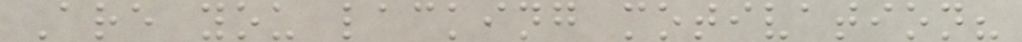Are you lacking motivation?
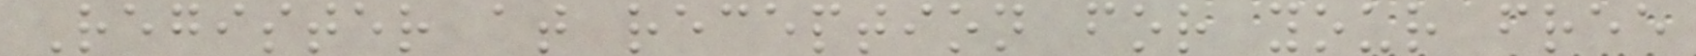Register at reception for your free
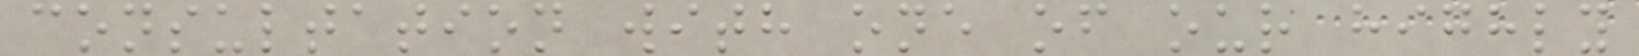consultation with one of our highly
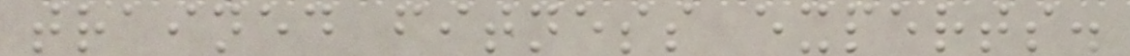trained fitness experts.
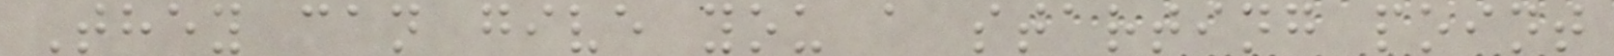They can give you a starting point
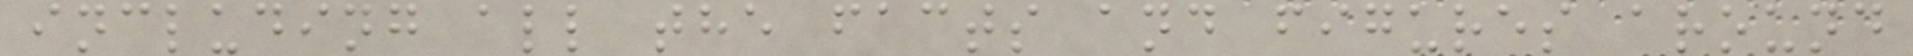including all the facts and figures around
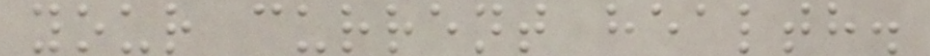your current health.
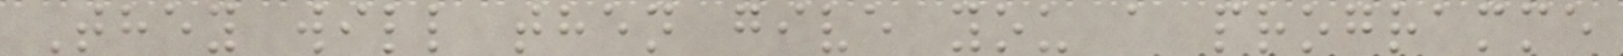They will then give you a programme
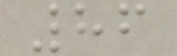86
